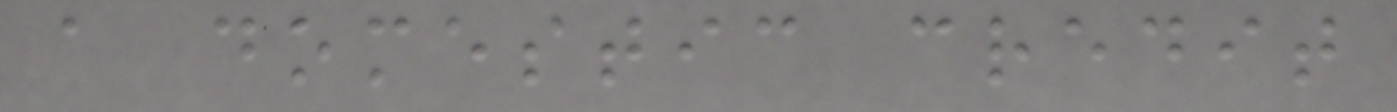a domestic credit
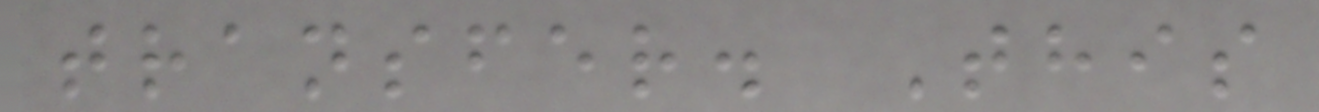transfer. This
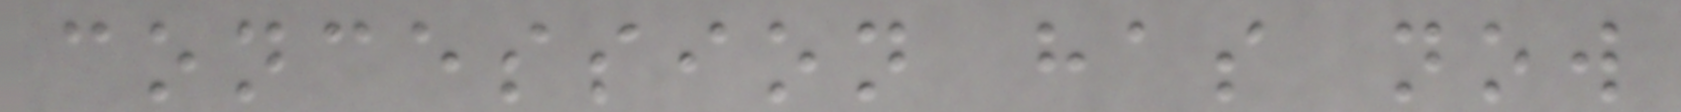concession has now
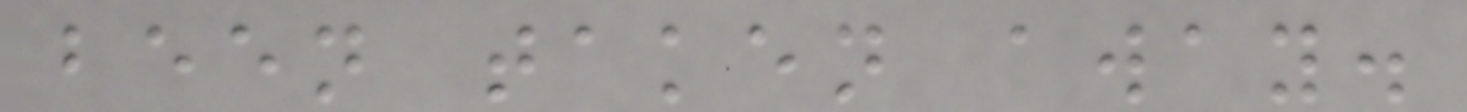been taken away.
